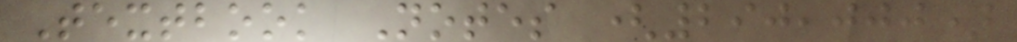Textbook Notes (290,000)
